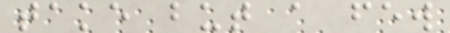take but a few
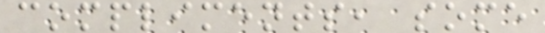compliments, some
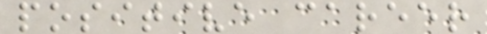positive career
